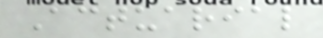Actuarial
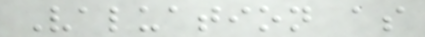Valuation as
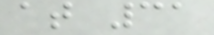at 31
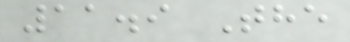11.9 The
